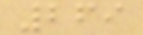269
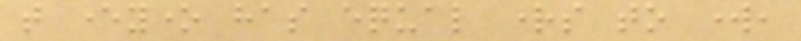that everyone has equal rights to work,
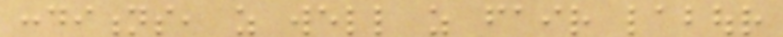conditions, as well as fair labour
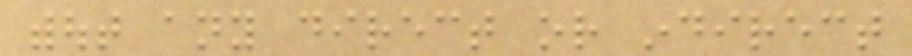without any direct or indirect
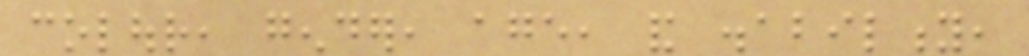colour, gender, age, and disability,
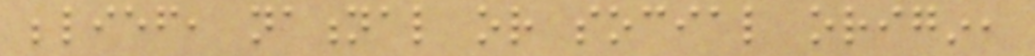belief, national or social origin,
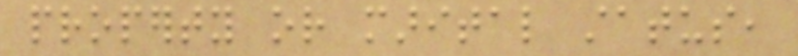property or marital status,
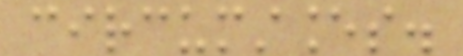circumstances.
